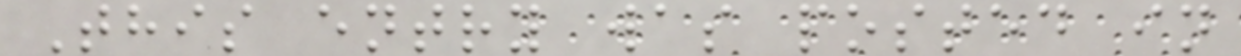This entry was posted in
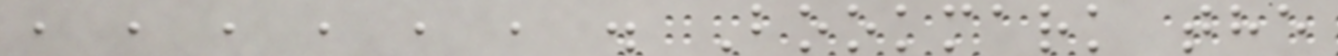, , , , , , . Bookmark the
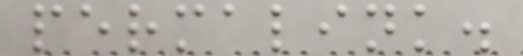permalink.
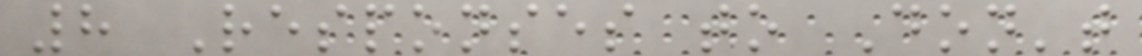8 Responses to Don't
